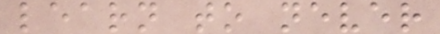learn to never
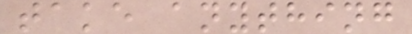take anything
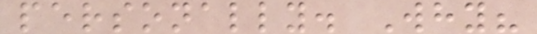personally. Why?
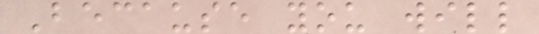Because you will
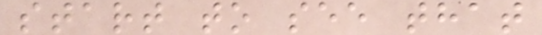start to see that
